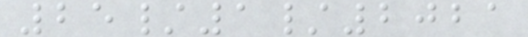25/1/2021
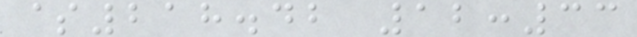$218.42 12:33
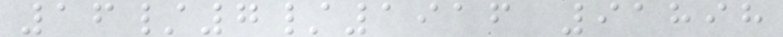16/7/1916 91898
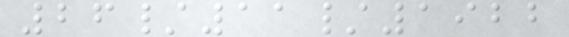26/11/1922
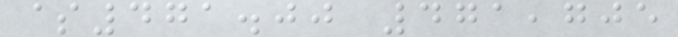$471.00 471,705
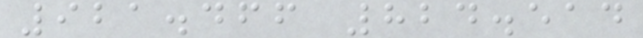921.466 824.514
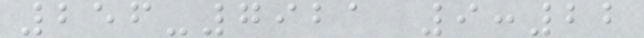256-7921 9:22
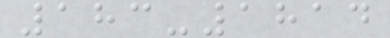183-1814
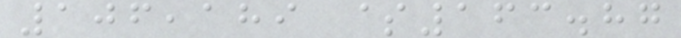106,189 $163.87
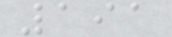191
